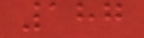187
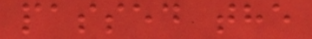passed the
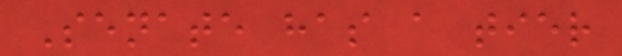Senate has a tier
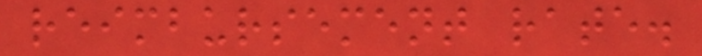reimbursement rate.
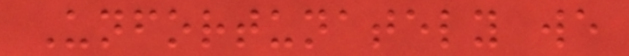Unfortunately we
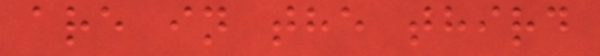are in the third
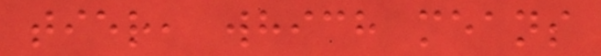tier, which means
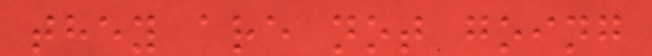they are not going
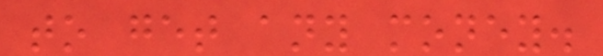to get any money.
